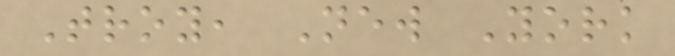Troy, New York
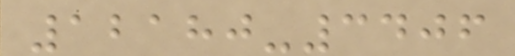12180-3406
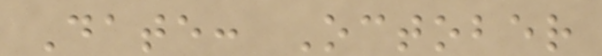Date: October
